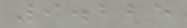9.225
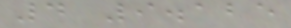4 9.125
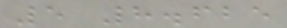5 8.625
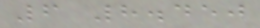6 8.450
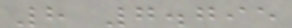8 7.795
